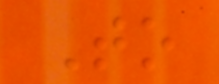To
